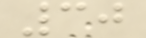30
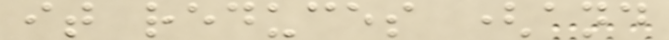it reduces (and
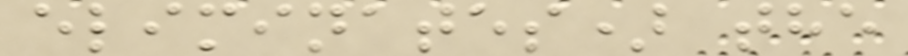eliminates) the
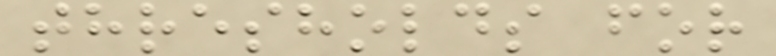thresholds for
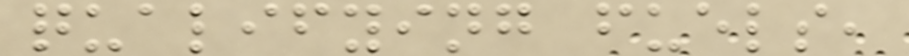qualifying fuels,
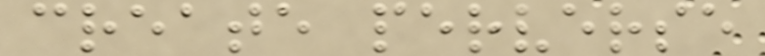create perverse
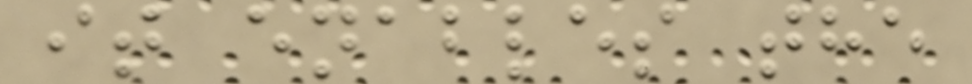it enables the
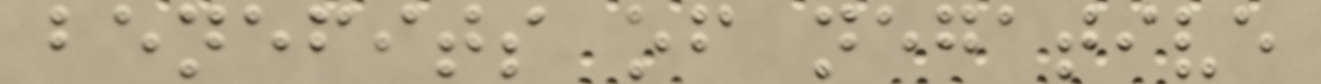benefits of negative
